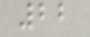22
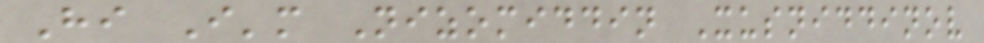Hi I'm Nizomiddin Xusniddinov
